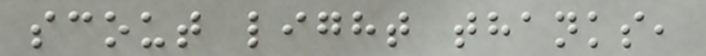scout light thanks,
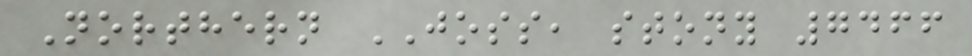Northern JOSS, stony 7466
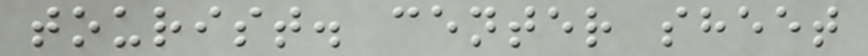tourist. center sheet
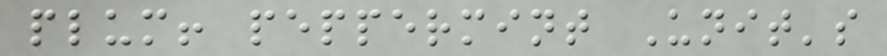plum! peppermint Unit's
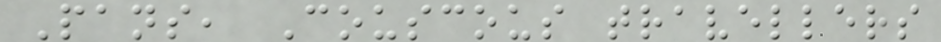Pans, Couscous travellers
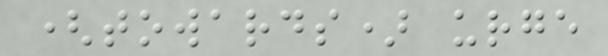(towards) urge
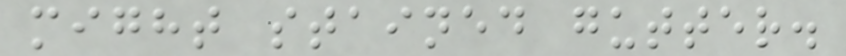might stained gutter.
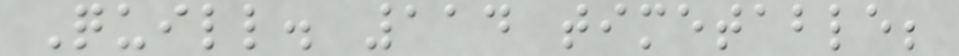Quill. 114 timetable;
